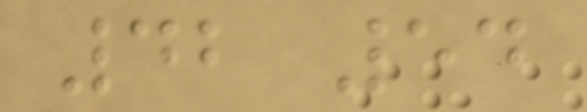42 54
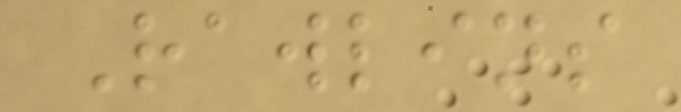Rawlins
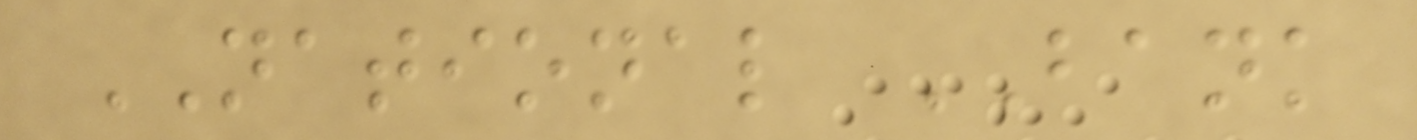NATIONAL BANK
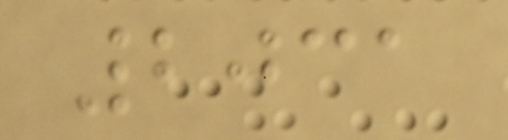2031
